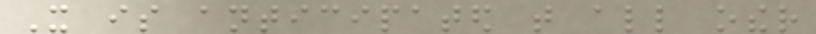It is anticipated that all other
